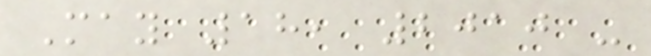May 18, 2010 -
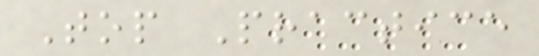Top Practice
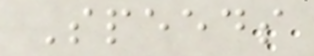Speeds
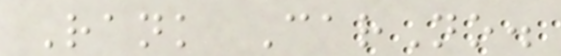Rank CarNo.
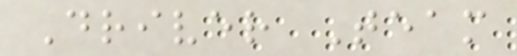Driver Team
